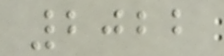2022
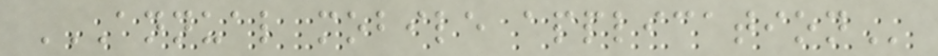ANNUAL MOBILE APPLICATION
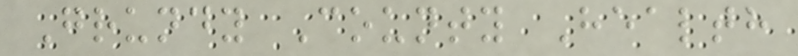Grundy County Health
